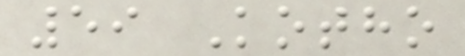59 Kotho
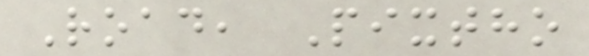Road, Pixtho
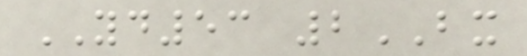YD53 2BX
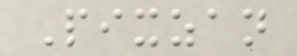Pixzan
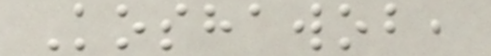Koshawob,
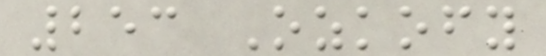253 Ozkofy
